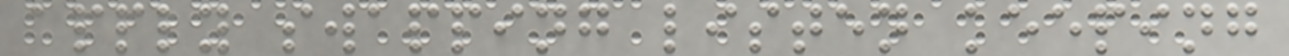apply swapping listen keeping
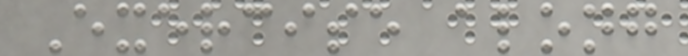Exercise along
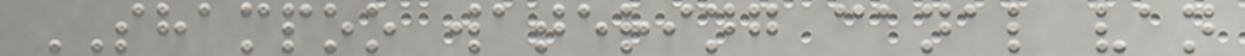SHAMPOO watering canal van
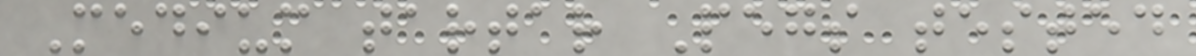Medium tartar Pegs tested
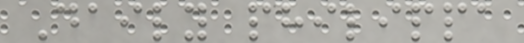Daily philippa
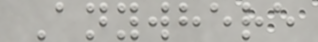Anywhere
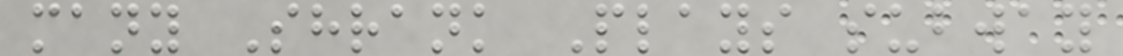many Shrank Plays subway
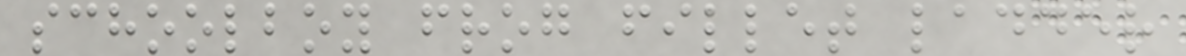schoolboy frog fillet ladder
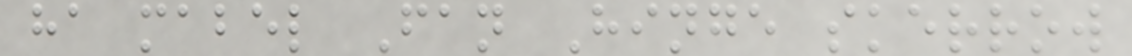ha mabel Fan Hinge skerrow
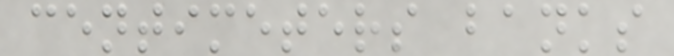centimeters banks
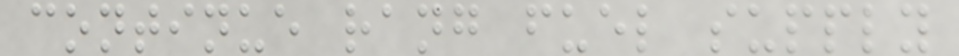continue rang fuel supply
